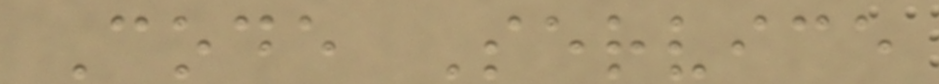Code Service
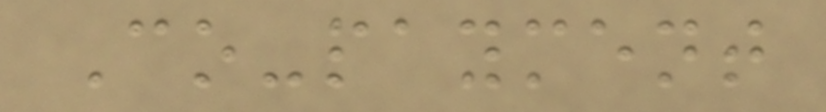Co-payment
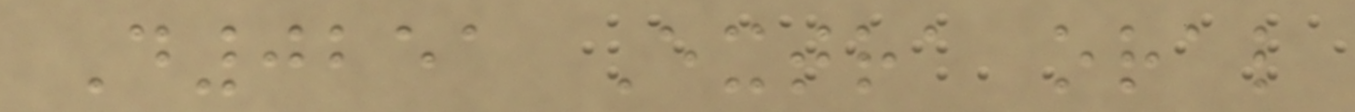D0251 Extra oral
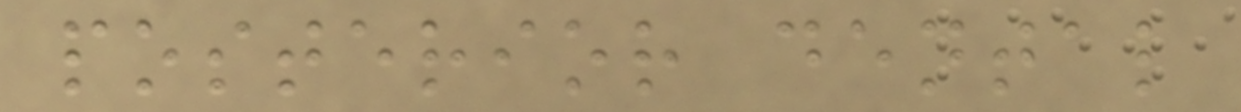posterior dental
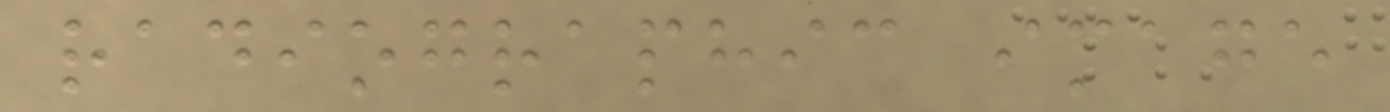radiographic image
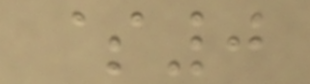$0
